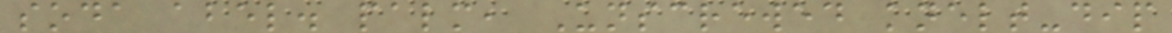soda abel. palm, Unscrewed knelt-dip
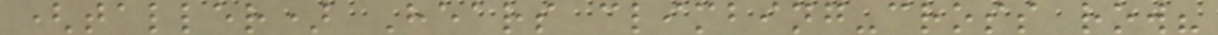(taller) Hears climbing-cross row?
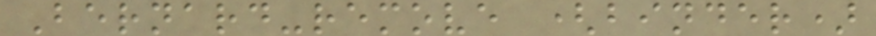Bernard-remove (binder)
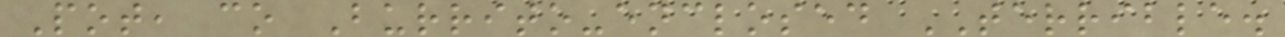Pot, co Burrito-enclosed TERRIBLE.
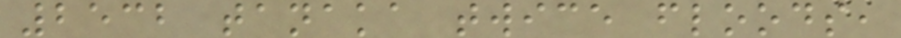2532 tanaka twice floods,
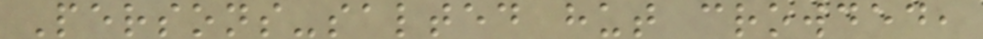Persons-salted hut crowded,
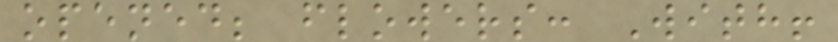opened; flowers: With!
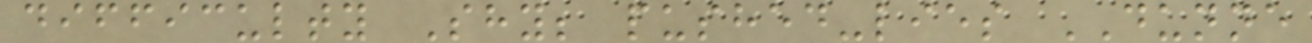difficulty Shy; pushed-lies DUNNE
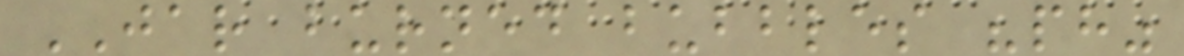JAR burned bubbles "ph"
